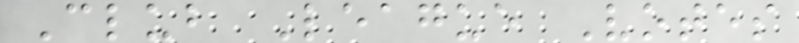Club League Votes
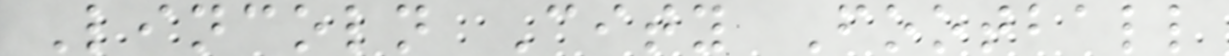Lincoln City Football
